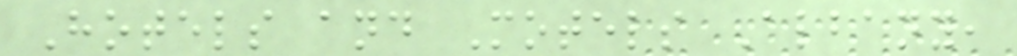Hotels and Motels Albany,
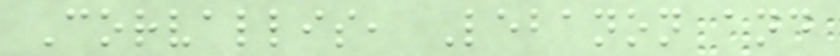Corvallis, Lebanon and
